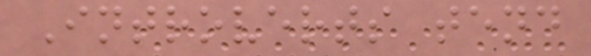Introverts tend
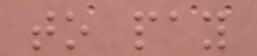to pay
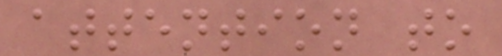attention to
